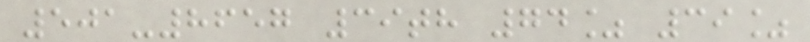501-8657 39th 74% 39%
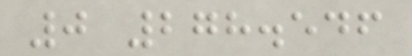0 278.546
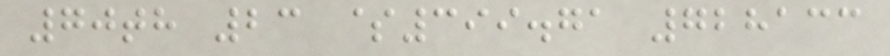70th 23 $399.71 728133
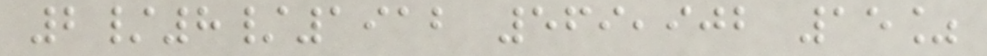2/8/1912 569,902 15%
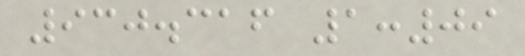930.316 1:09
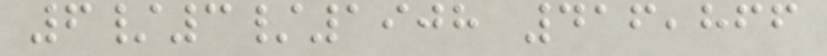6/3/1908 416,866
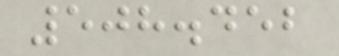508.452
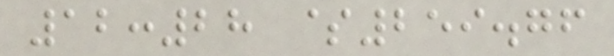12:28 $259.76
